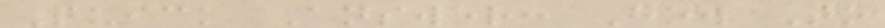Quick Answer: How To
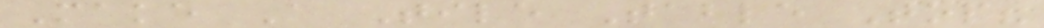Make A Tile Table Top?
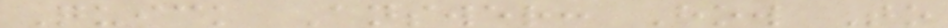Quick Answer: How To
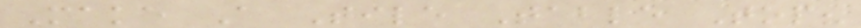Make A Tile Table Top?
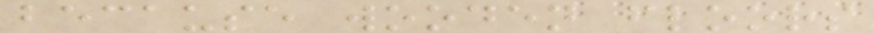because wooden floors
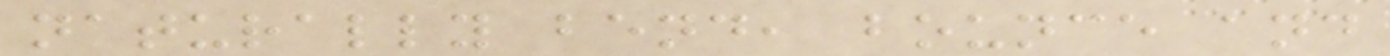naturally bend, bounce and
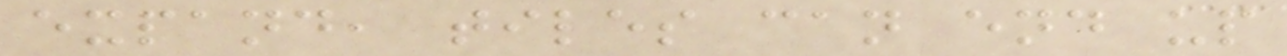expand, tiles can end up
